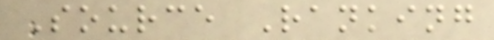Source Ranking
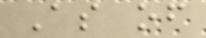As of
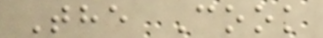The Cook
